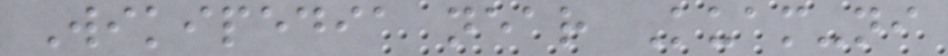Wikipedia near Kuam-ni
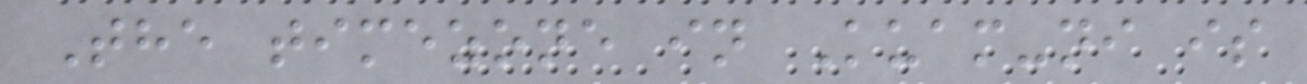The timezone in Kuam-ni is
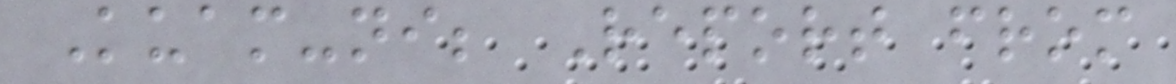Kuam-ni; Report from
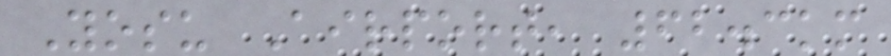Yosu Airport, 62.3km
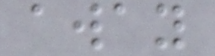away
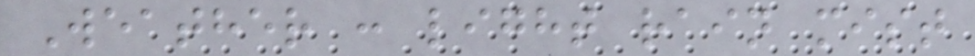Weather : light rain mist
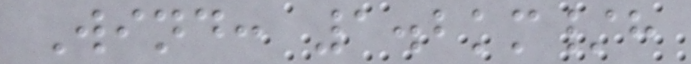Wind: 1.2km/h
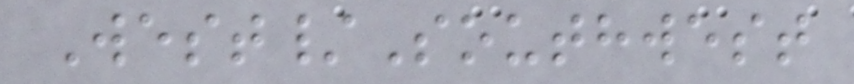West/Southwest
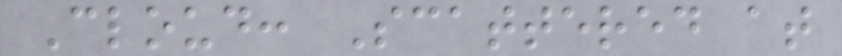Cloud: Scattered at
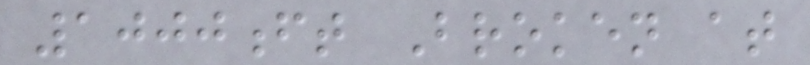1000ft Broken at
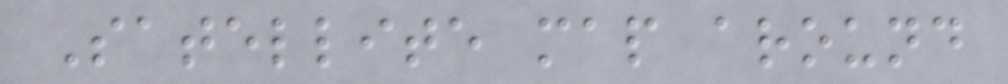Satellite map around
